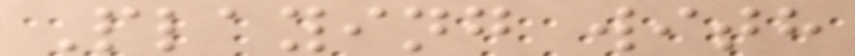Playing with
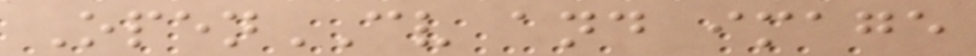OpenCV and image
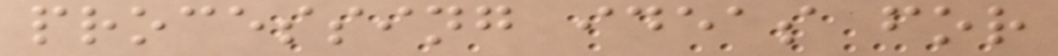processing ideas for
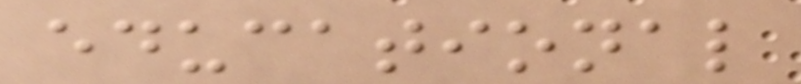educational
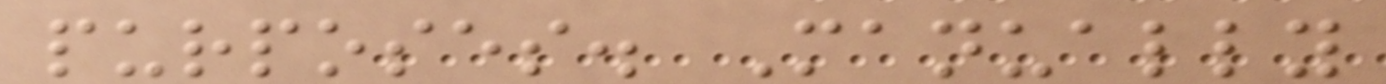purposes. Manually
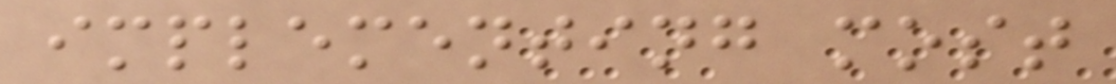implementing most
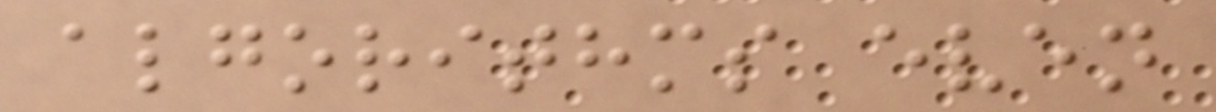algorithms even
